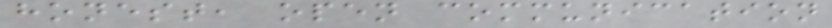honest, open communication
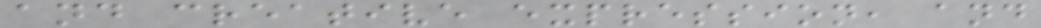and creative expression, and
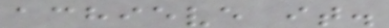achieve it.
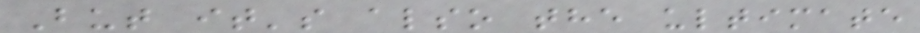But it's also the ultimate
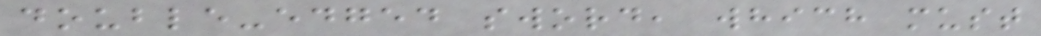double-edged sword, which must
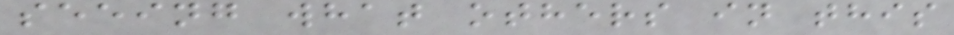seeing what others in this
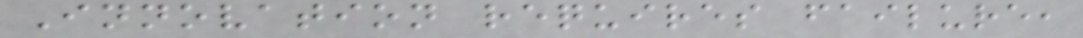Innovation requires failure,
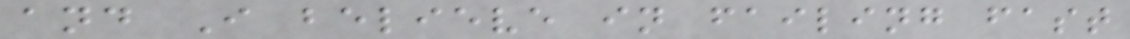and I believe in failing fast
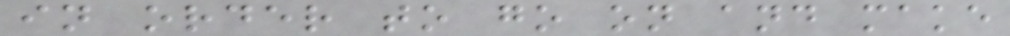in order to go on and make
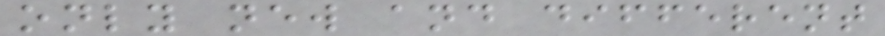only new and different
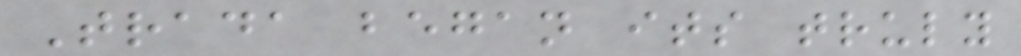Trada began its truly
